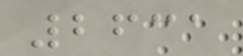2631
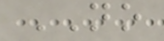NO
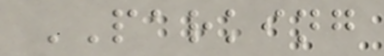PARKING
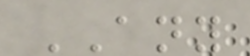ANY
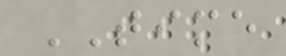TIME
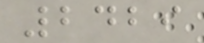2429
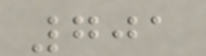701
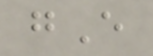gE
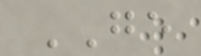GE
